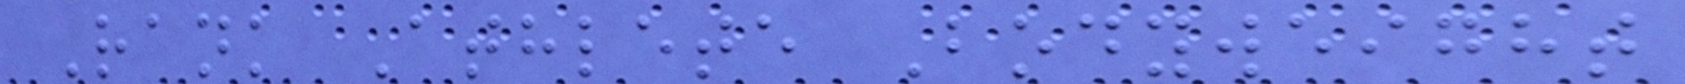Rank Athlete Bodyweight
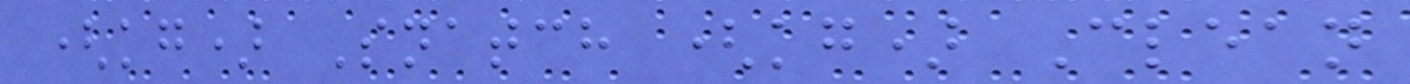(kg) Snatch (kg) Clean
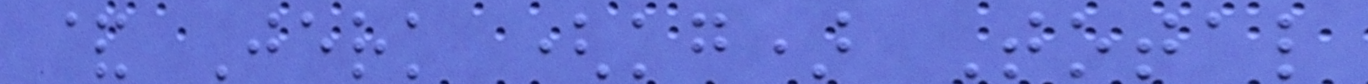& Jerk (kg) Total
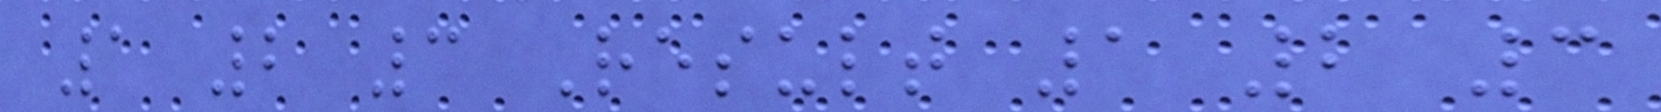1 2 3 Result 1 2 3
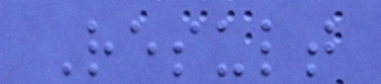Result
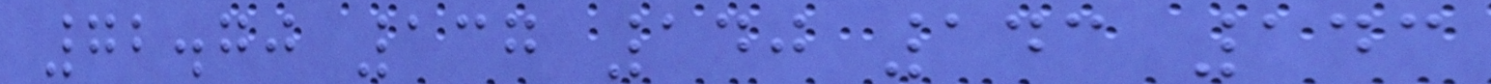72.70 137 140 143 143
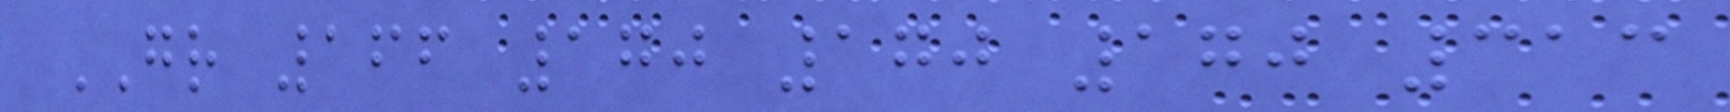GR 166 170 170 170 313
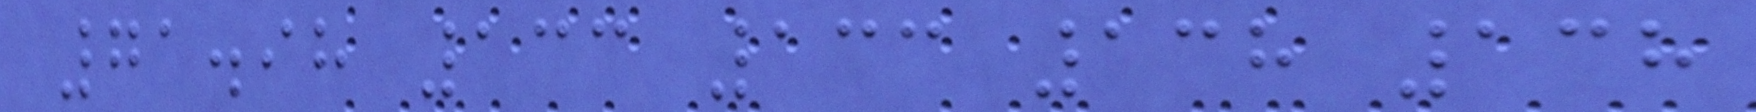71.98 133 133 138 138
